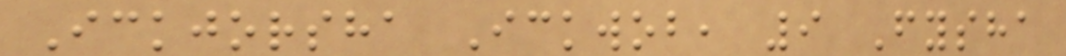Ickjorsha Ickwob, 9 Fysha
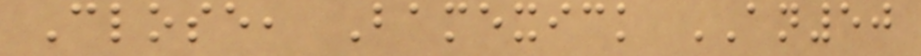Close, Bamexick AN50
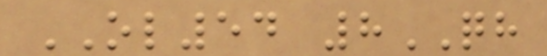OL54 8QH
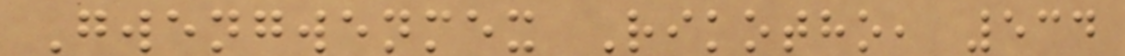Gwengwenmex Rikotho, 534
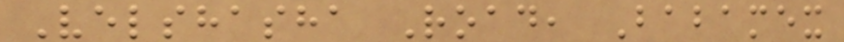Velshasha Road, Babamex
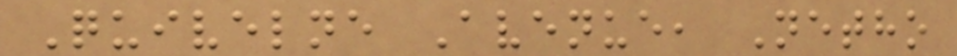Quivelne Avenue, Netho
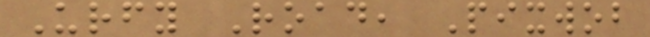Urfy Road, Pixwob
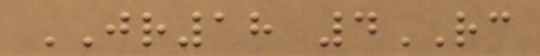JR18 4RC
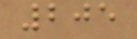205
